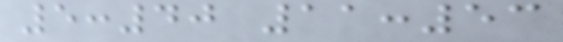5:40 11:53
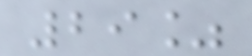29%
